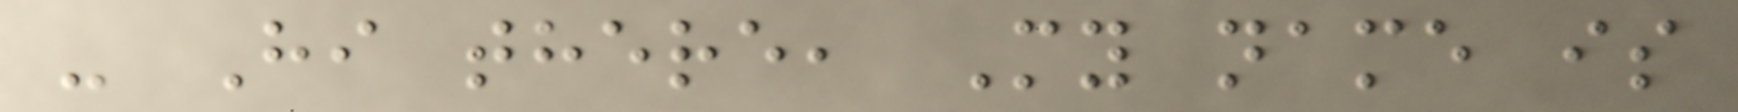- Hi there, My name is
